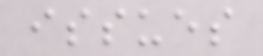issues
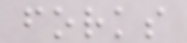forks
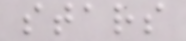stars
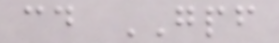cd GPF
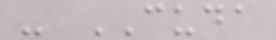- CUDA
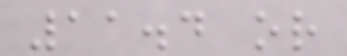11.4 or
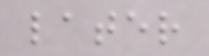later
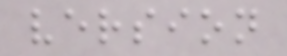version
